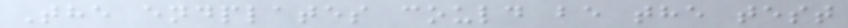The endplates could be the test
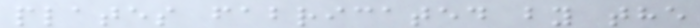plates fabricated by the
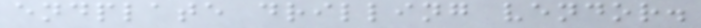endplate drilling vendor.
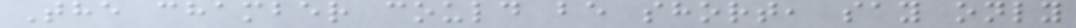The chamber could be short, say only
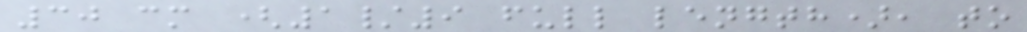30 cm (1/9 full length), to
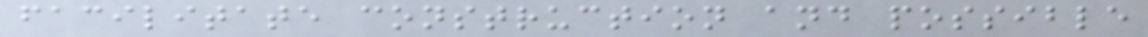facilitate construction and possible
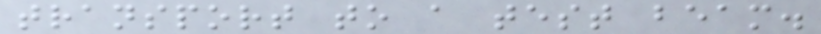transport to a test beam.
